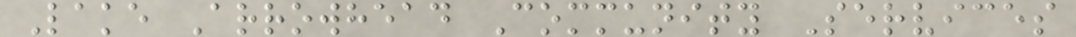Lake Arrowhead Community Services
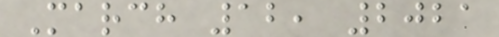March 12, 2021
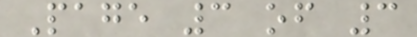Page 3 of 3
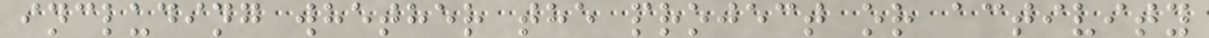including whether the project or activity
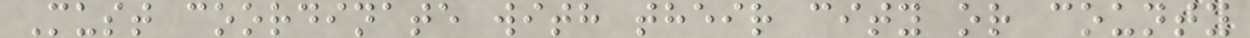Must coordinate with their city or county
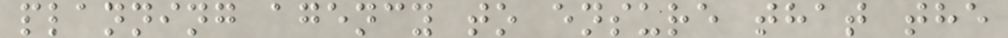planning agency to ensure that the
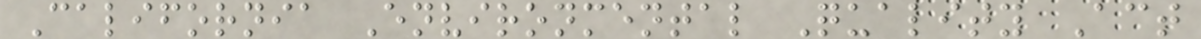California Environmental Quality Act
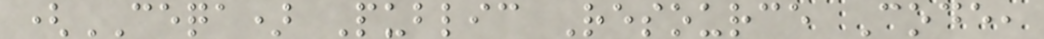(CEQA) Public Resource Code,
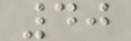40
